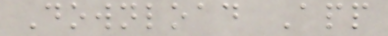Download App
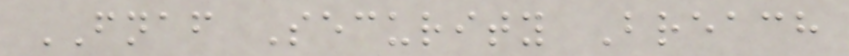FNAF Security Breach
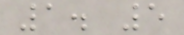1. 5
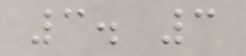3. 3
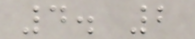4. 2
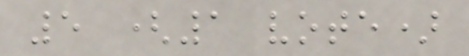5 (1 vote)
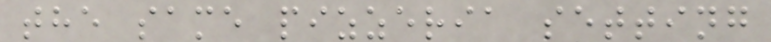the same pizzeria setting
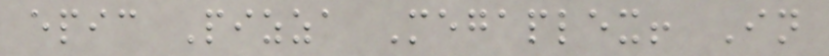epic Pizza Megaplex! In
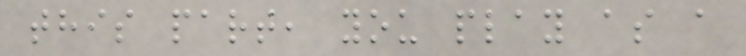this part, you play as a
